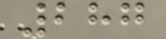287
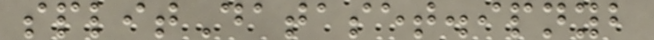splitDataset.ipnyb
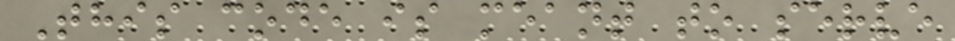This code is meant to serve
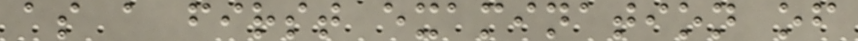as a first examination of
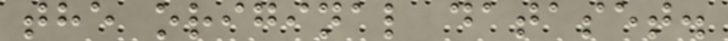the original dataset.
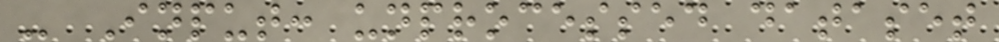- Input: unprocessed dataset
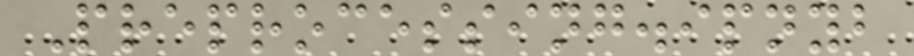Preprocessing.ipnyb
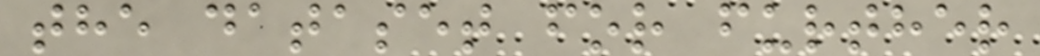the dataset for further
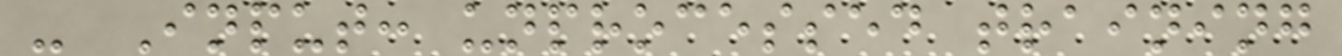- Input: unprocessed training
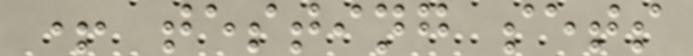+ testing sets
